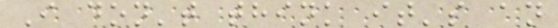I don't think it's an
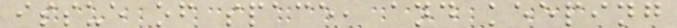issue of space, and keeping
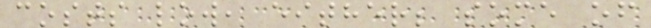costs low, either; some of
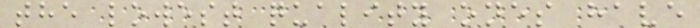the lowest quality ones have
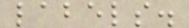labels.
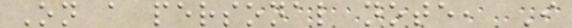On a personal note, I
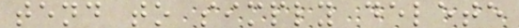tend to simply delete
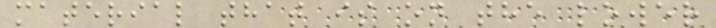material that is on the lower
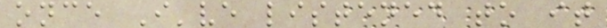once I've listened to it
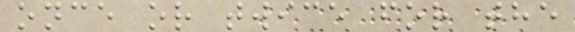once or twice for the
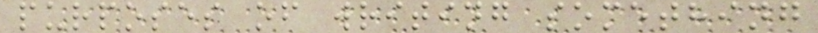purposes of writing something
